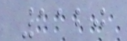1120
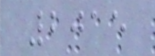2015
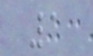1
